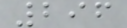296
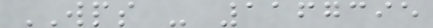WPS - 1167395
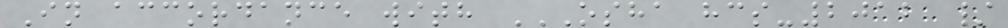In accordance with OSHA HCS-2012 /
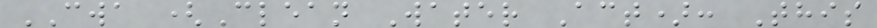CWA (Clean Water Act): This
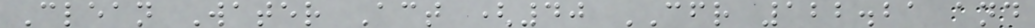Clean Water Act (40 CFR 122.21 and
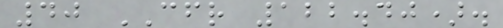40 CFR 122.40).
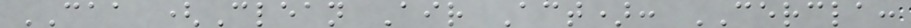CAA (Clean Air Act): CERCLA:
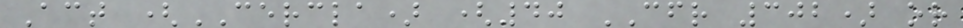Act (CERCLA) (40 CFR 302) or
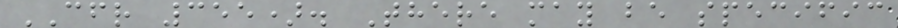CFR 355). There may be specific
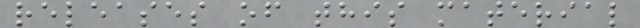releases of this material
